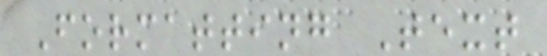Formatting Text
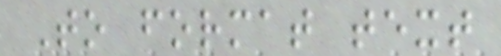To format text
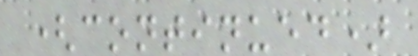(continued)
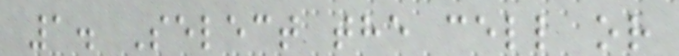1. Select the cell or
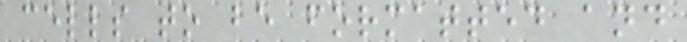cells to be formatted and
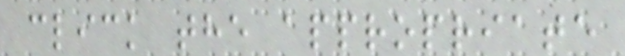click the appropriate
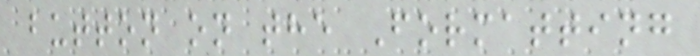button on the Formatting
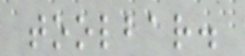toolbar.
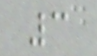3
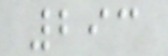293
